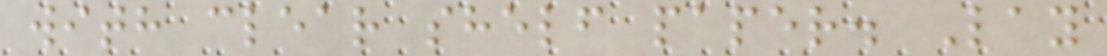with clear shelf paper. Lay
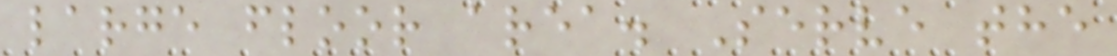large floor area. Serve the
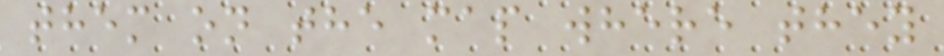them on the map where they
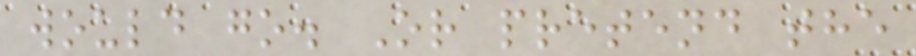would go. Or pretend the
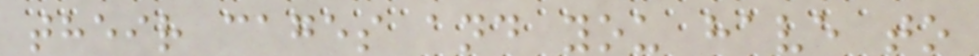their cages and you have to
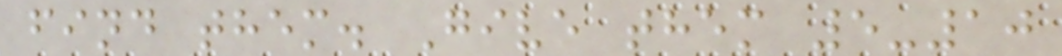find them. Give them 5-10
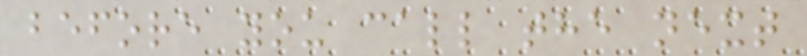before you call the next
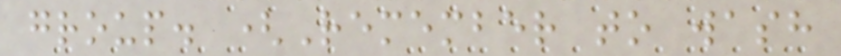group. (Remember to wash
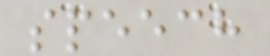speech
